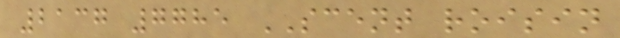2137 7785 SCENT roisin
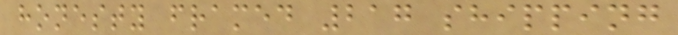honesty framed 217 shipping
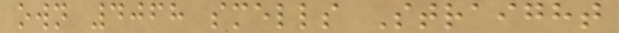own 4068 smells Straight
